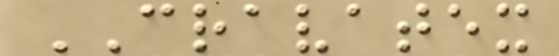CRAVATEX
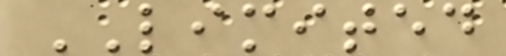LIMITED
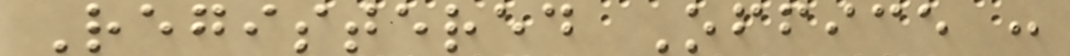Registered Office :
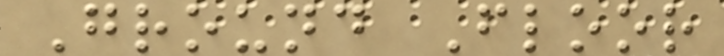Ground Floor
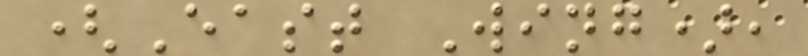(East Wing),
